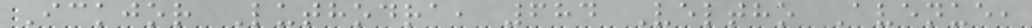Ickjor Luthodra, 684 Veltho Avenue,
